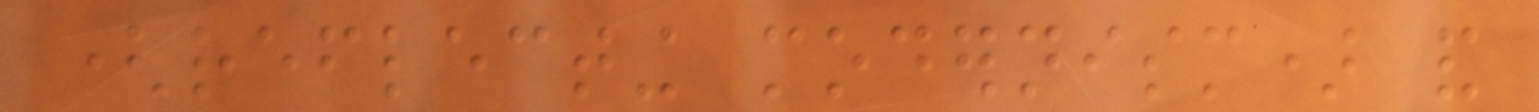(reflecting modernism) and
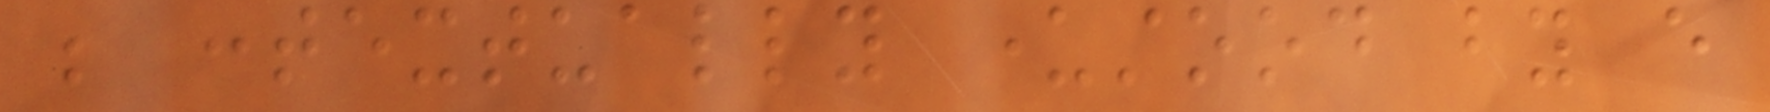be contextually understood by every
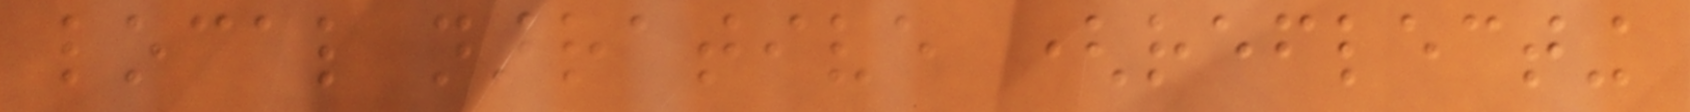local narrative (reflecting
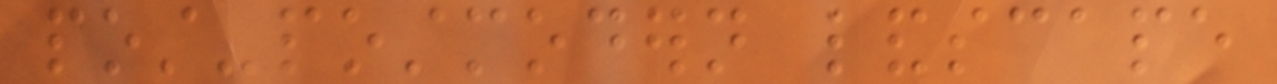post-postmodern landscape
